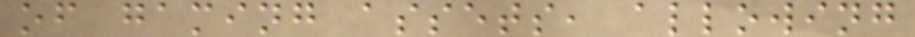of gaming assets, allowing
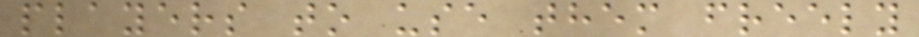players to use them freely
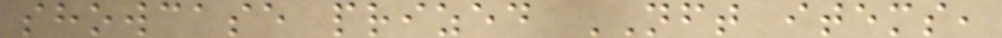showcase prized NFT items,
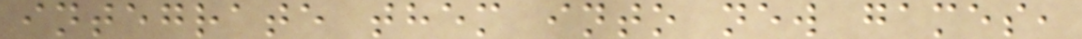integrate them into new games,
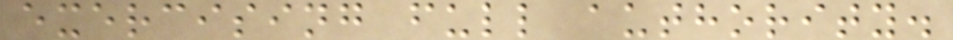exercising full authority.
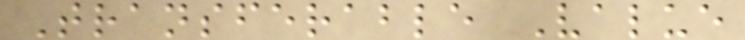Transferable Value
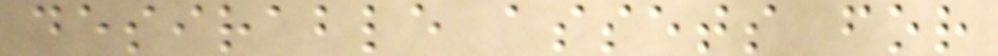desirable assets for
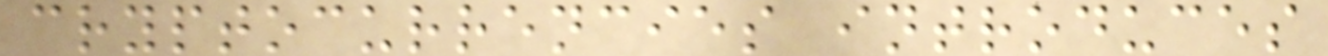cryptocurrencies introduces
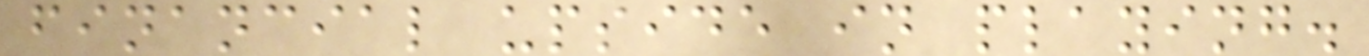financial upside in playing.
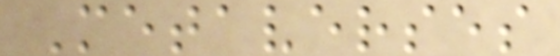Metaverses
